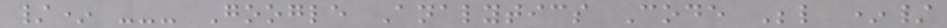/* --- Google Analytics Code Below */
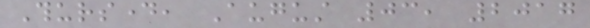Thursday, August 03, 2017
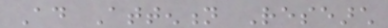Ad Attention Research
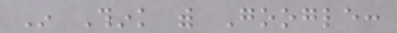In Think with Google:
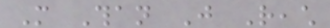More Than Just Reach
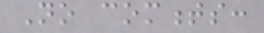No comments:
